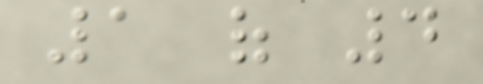1 of 4
